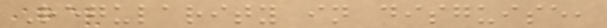Regularity in disguise,
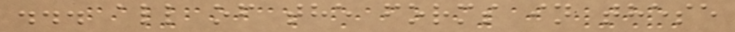... all of the forms in these
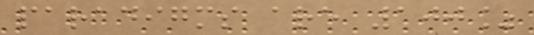paradigms are 100%
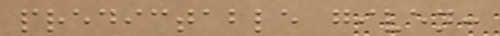predictable given:
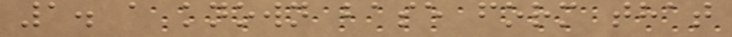1. a known base form that
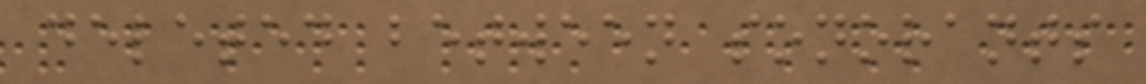deleted between sonorants
